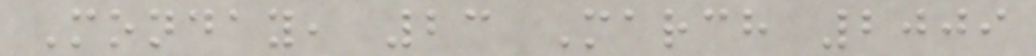Monday, 23 March 2009
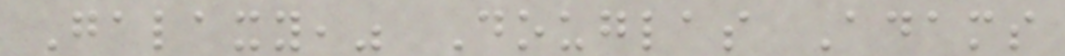Galaxy," Douglas Adams
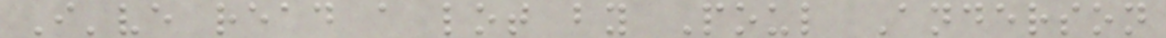I've read a lot by Poul Anderson
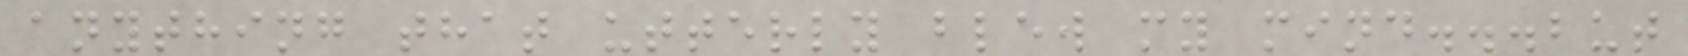anything that utterly blew my mind...but
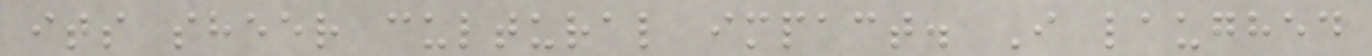its sheer cultural impact. I laughed
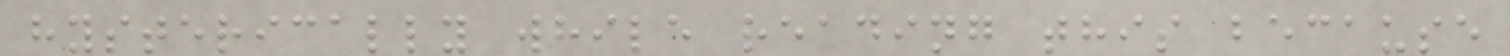hysterically while reading this because
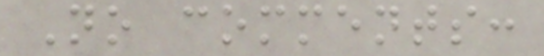No comments:
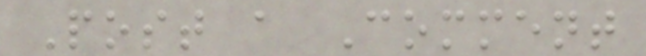Post a Comment
